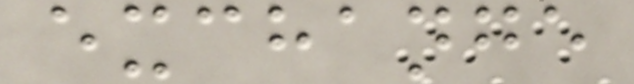exchange
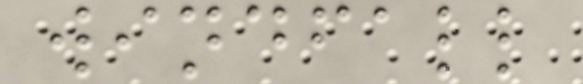windfall
